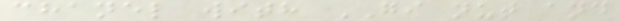chanel with GI nut and
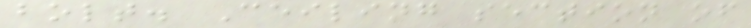bolt. Ceiling section of
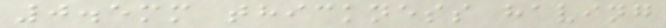0.5mm thickness having
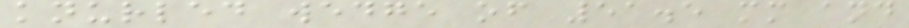knurled wedge of 51.5 mm and
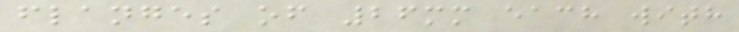flanges of 26mm each with
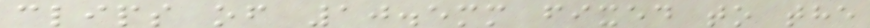clips of 10.5mm fixed to the
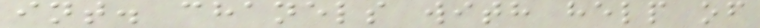int. chanels with help of
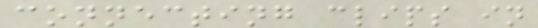connecting clips in
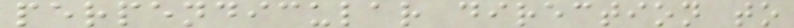perpendicular direction to
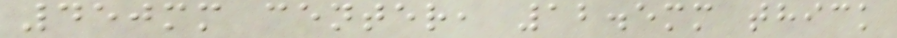450mm center, 12.5mm thick
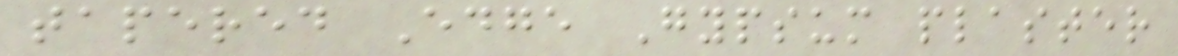tapered Edge Gypsum plaster
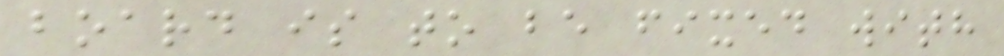board is to be fixed with
